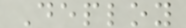Deploy
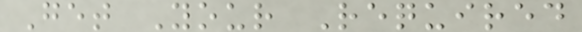Get Your Required
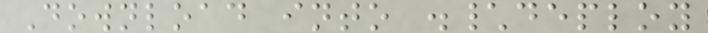Download into .\deploy
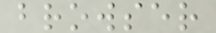browser
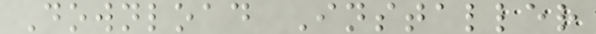Download Installer
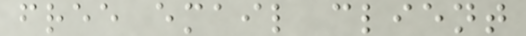free email client
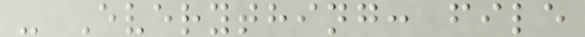- Everything: file
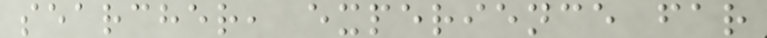searcher, experience far
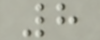8
